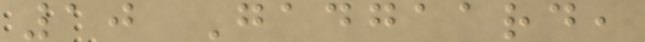10 Gadgaard,
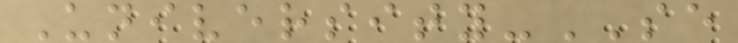University-SE
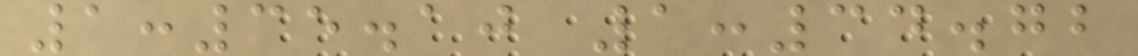1:35.10 1:34.72
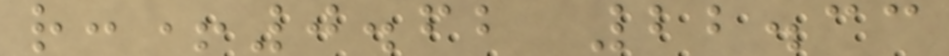r:+0.62 22.33
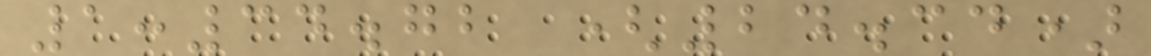1:34.72 (24.34)
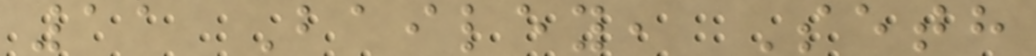11 Bailey, Seth
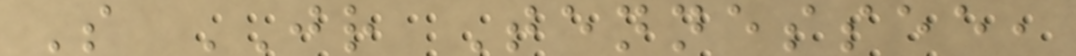S JR Tennessee,
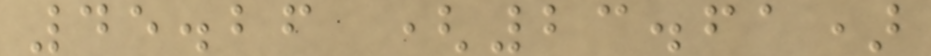45.26 (23.61)
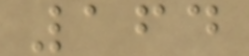164
